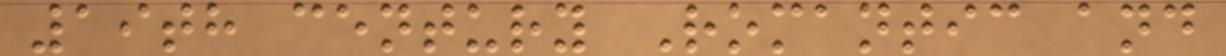19th century Romantic and
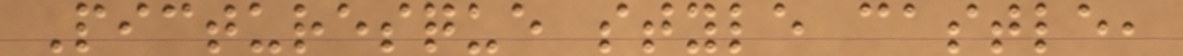Picturesque style castle,
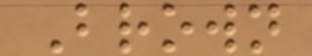Brown
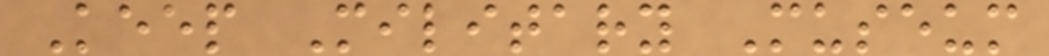Keep Military Museum
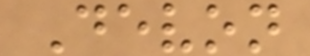Devon
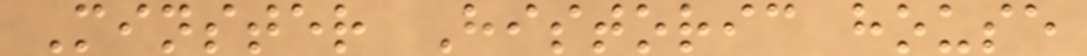Minster Historic house
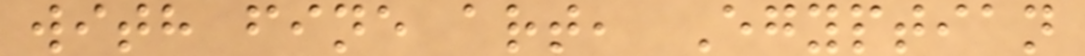with fine art, Egyptian
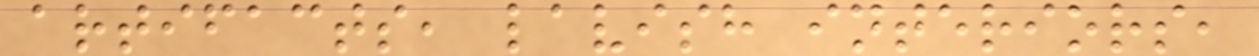artifacts, lavish interiors,
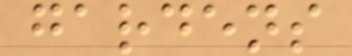gardens
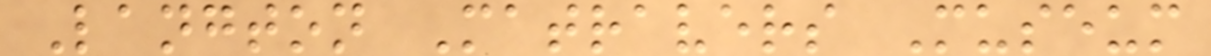Langton Matravers Museum
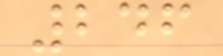246
